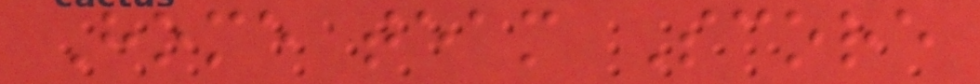Home team Score
